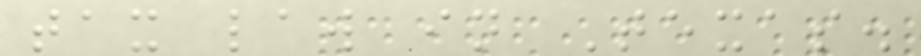tax law in Texas.
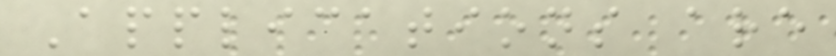Applications are
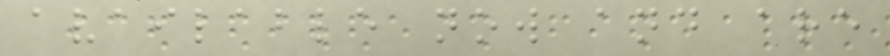available now and are
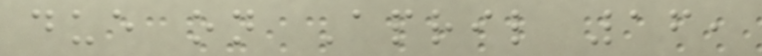due on April 16,
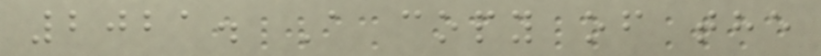2021. A copy of the
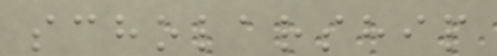scholarship
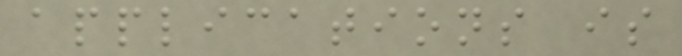applications is
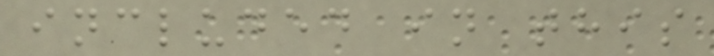included in this
